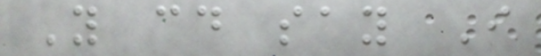You could say I
